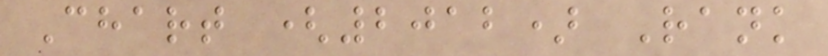Chart (2012) Rank
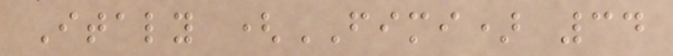Italy (FIMI) 34
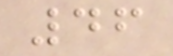46
